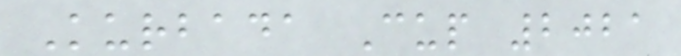Kurbada Cup 2021
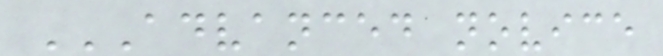ADVANCED NOVICE
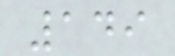149
